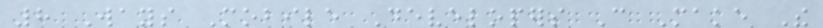8 Ways Mobile Developers Can Make The
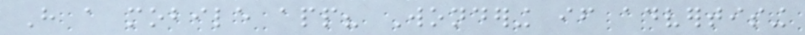Have a mobile app? Wondering if advertising
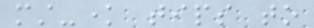must-know tips to
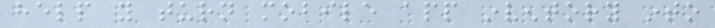help you turn mobile app inventory into
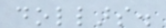dollars.
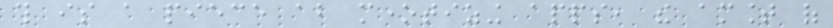this is a piece about monetizing apps, the amount of
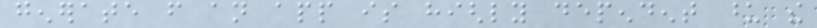generate from an app is highly dependent upon the
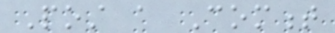Post a Comment
